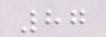87
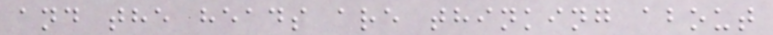and the heads are thinking about
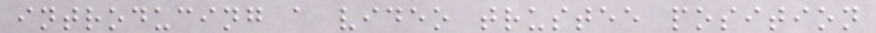introducing a video trustee position
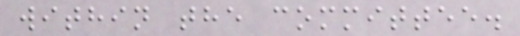within the committee.
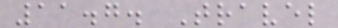11.7. Travel
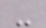-
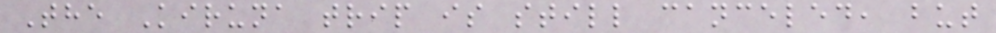The Kiruna trip is still canceled, but
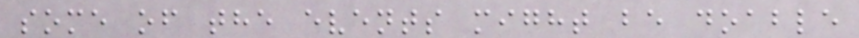some of the events might be doable
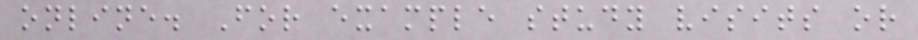online. For example study visits or
